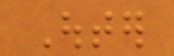Outer
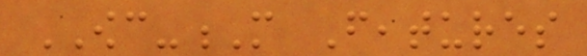OWC-M Features
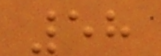58
